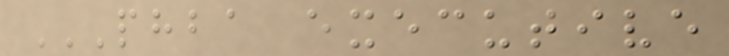PHBA EXECUTIVE
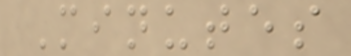Minutes
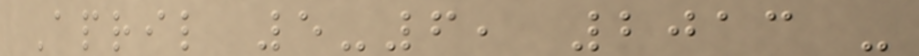April 5-6, 2013 -
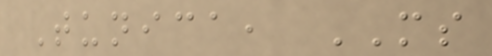Tunica, MS
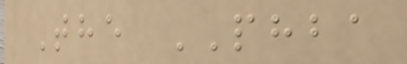The PHBA
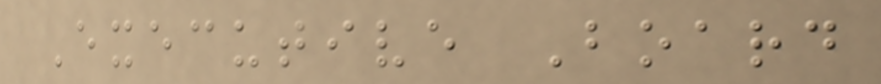Executive Board
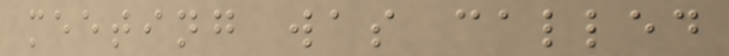meeting was called
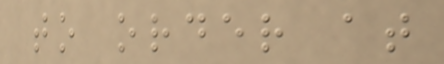to order at
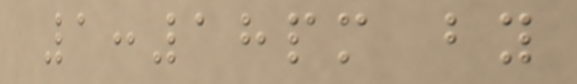1:18pm by
